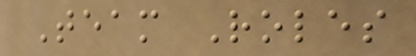Team Roles
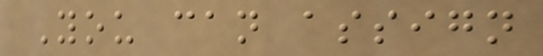You can assign
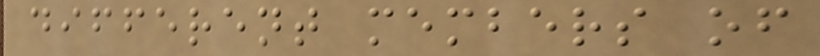different members of
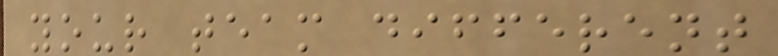your team different
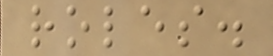roles.
